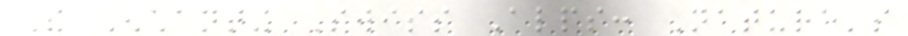The Enchanting Swiss Alps: Nature's
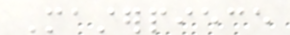Masterpiece
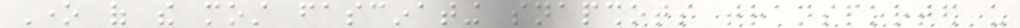One of the most fascinating snapshots transported us
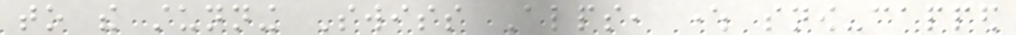to the stunning Swiss Alps, where snow-capped
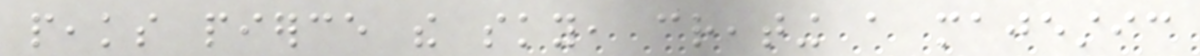peaks pierce the sky, creating a majestic
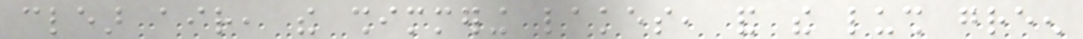clear air, the shimmering lakes, and the lush green
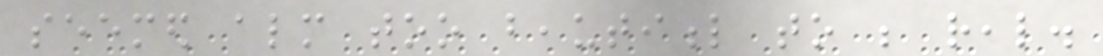seemed almost too beautiful to be real.
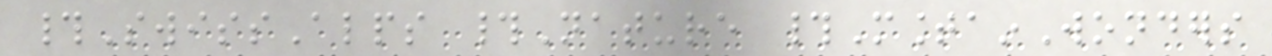#SwissAlps #Nature #MountainWonders
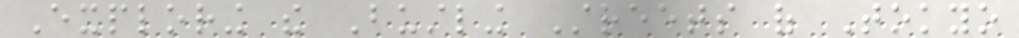Exploring the Bustling Streets of Tokyo
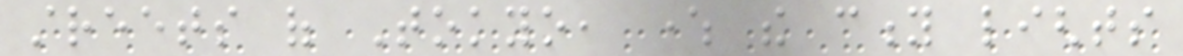streets of Tokyo, where the city lights
